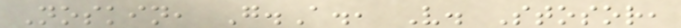Noskin, G.A., V. Stosor,
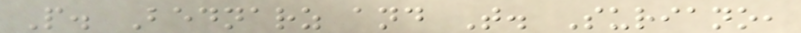P. Bednarz and T. Suriano,
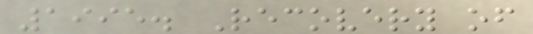1995. Recovery of
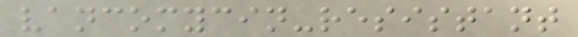vancomycin-resistant
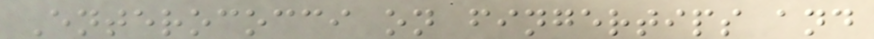Enterococci on fingertips and
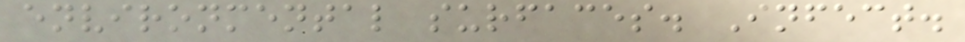environmental surfaces. Infect.
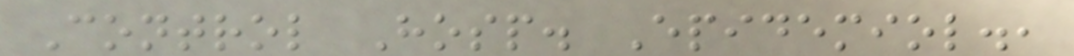Control Hosp. Epidemiol.,
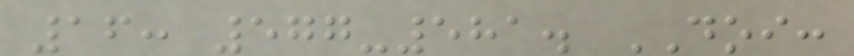16: 577-581. DOI:
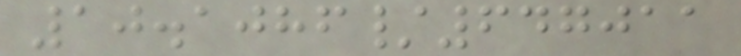10.1086/647011
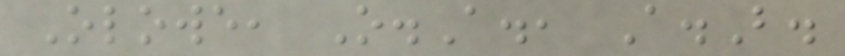Olowe, O.A., A.B.
